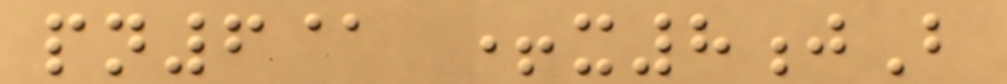pn6@ +x8jB
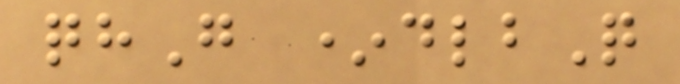qhG *dlbQ
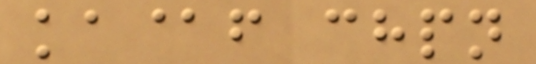ka@f chpn
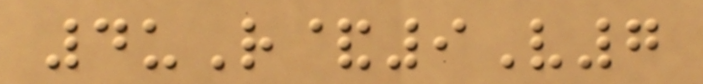4uR&9V7
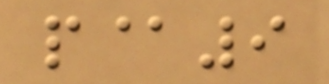p@9
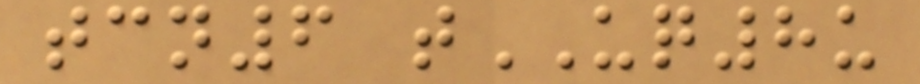tcn6 tUQ8u
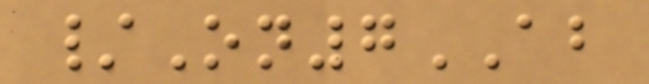/On7AB
